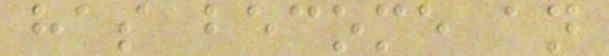has become an
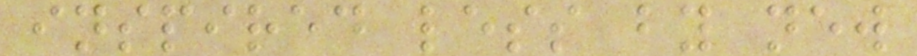inspired less by new
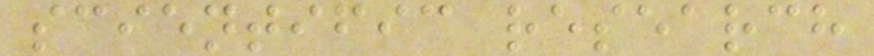scientific research
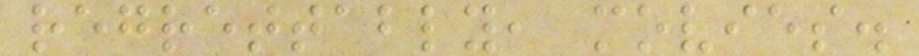regrettably, movies.
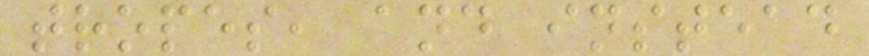tropes, and instead
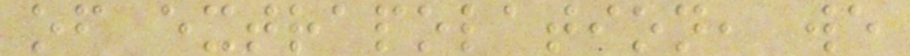of extrapolation, we
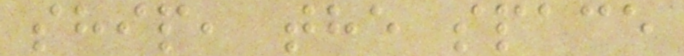ship, the space
